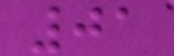01
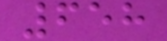658
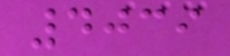4039
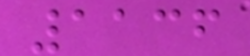1136
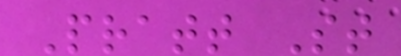Pratt St
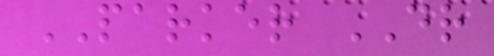PARKER DR
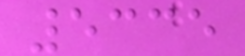5335
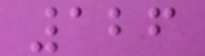126
